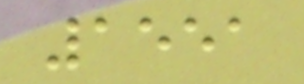1551
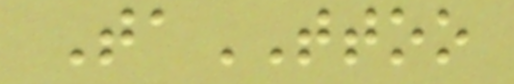TaTTOO
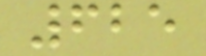625
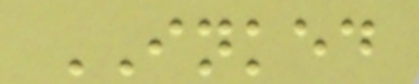INKED
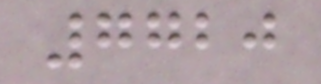7720
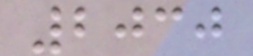2030
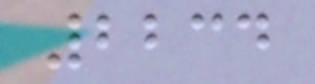2234
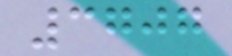3707
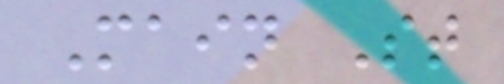Main St
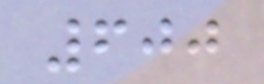600
